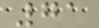71
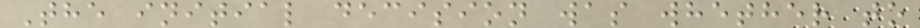The initial decision was whether to
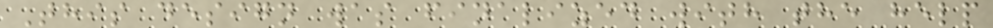This design was finalized with the help
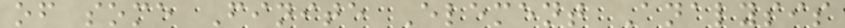of some Finite Element Analysis
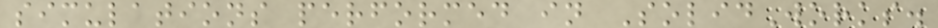simulations performed in SolidWorks.
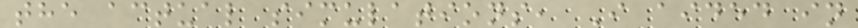the actual simulations, I aided in
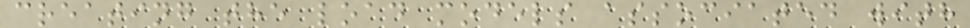creating the load models associated with
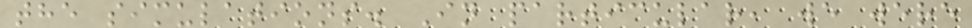the simulations. In particular, we were
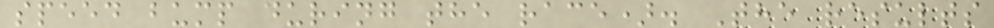speed bump during the race). The results
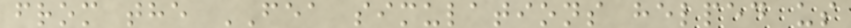from the FEA simulations helped us
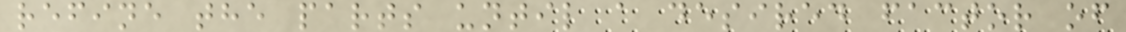refine the parts until a desired factor of
